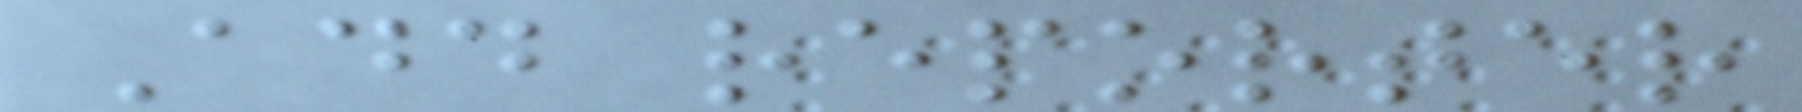Add reporter
